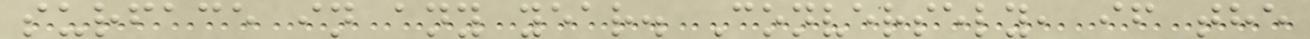surface in any year. Conversely, if the
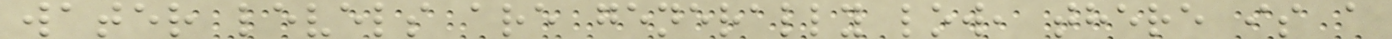water levels are generally low, there is a
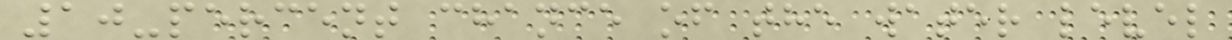10-percent chance of the water level
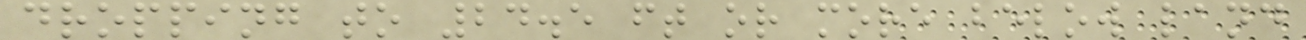dropping to 24.5 ft or more below land
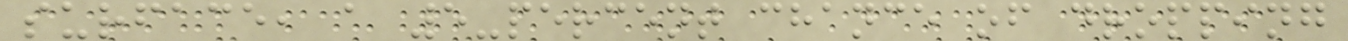surface, a 5-percent chance of dropping
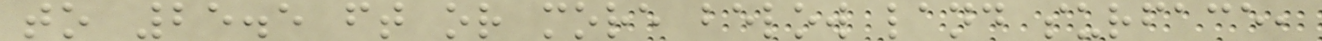to 25.5 ft or more below land surface,
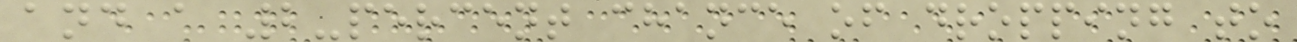and a 2-percent chance of dropping to
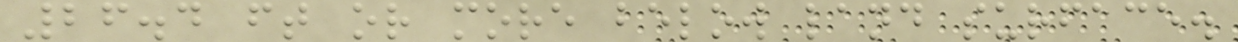26.4 ft or more below land surface.
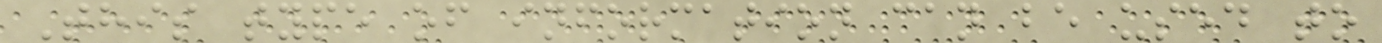This type of information can be used to
